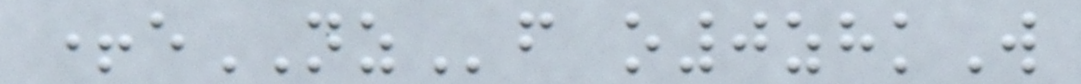+eNZf o0zhkW
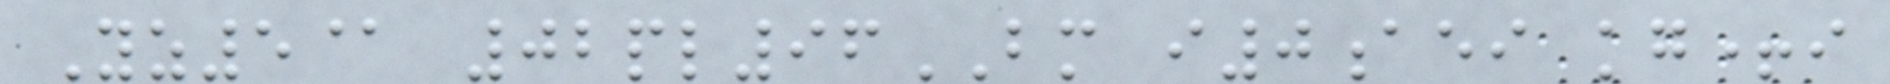Yz5@ 02pl96BM i0aei kg+i
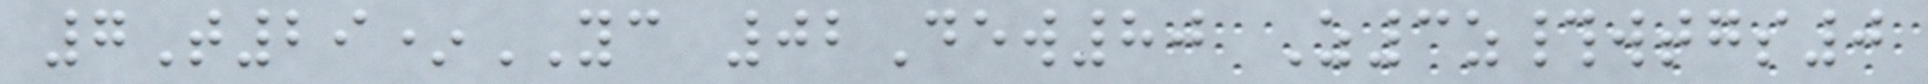7T29*YC 02Dew80 Z3z#wtgs0
